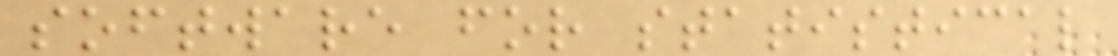software for statistical
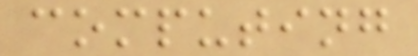computing
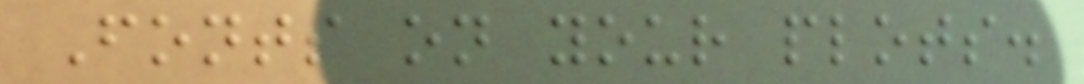Fonts on your plots.
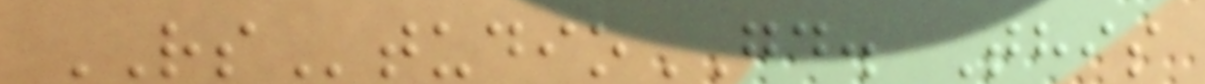RStudioGD. This
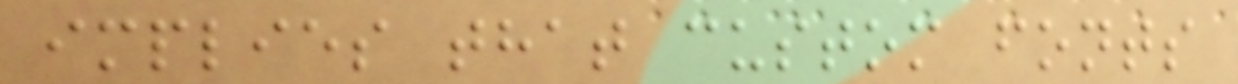implies that custom fonts
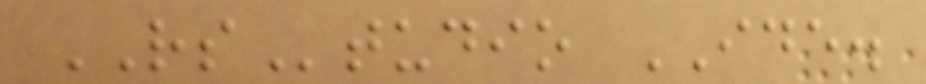RStudio IDE.
